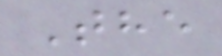The
